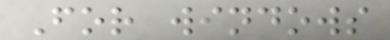For windows
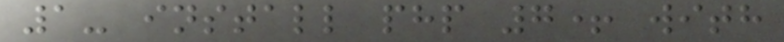1- install php 7+ with
